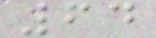64
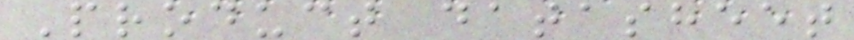Product datasheet
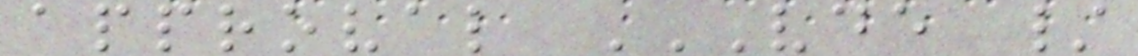approval VDE /
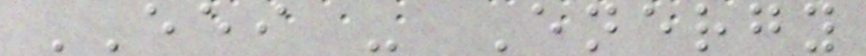EEI - Energy
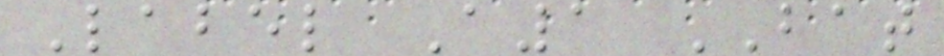Label A1 BAT
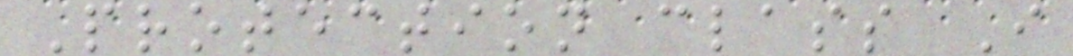Protection class I
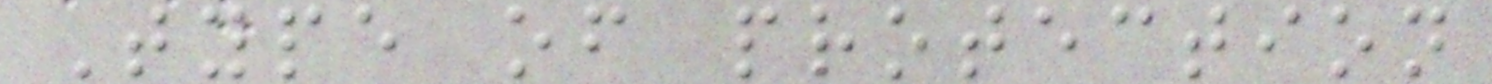Type of protection
